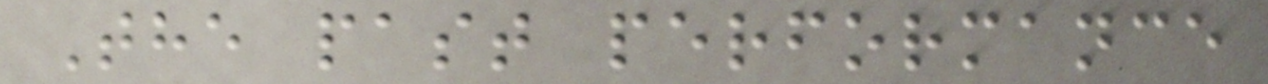The past performance
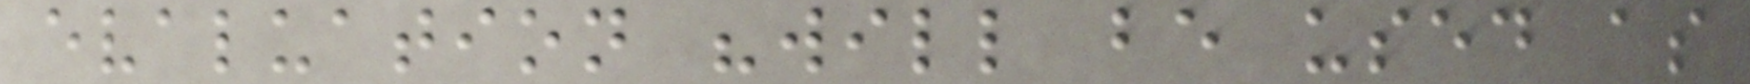evaluation "will be used as
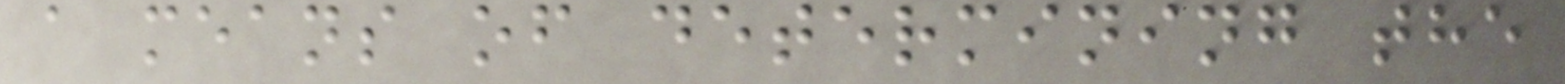a means of determining the
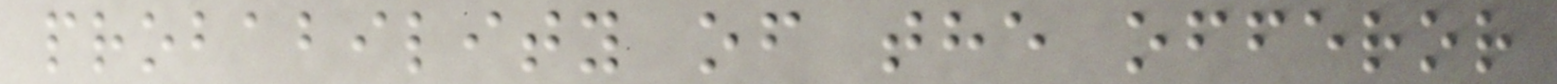probability of the offeror
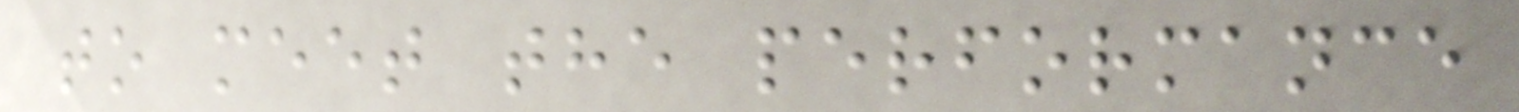to meet the performance
